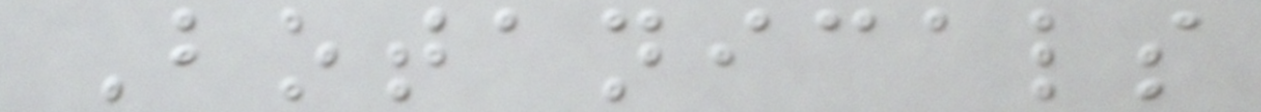Botanicals
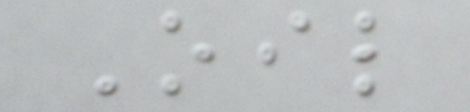Oil
